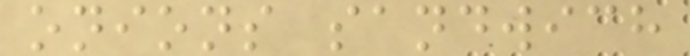onions sandwich
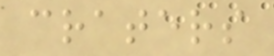craters
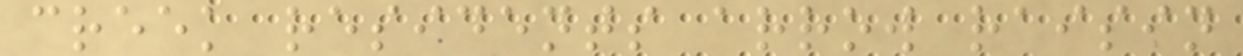creek residents arrow raisin
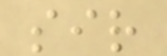sir
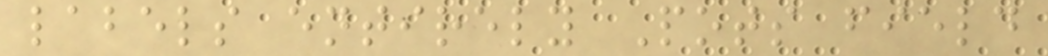labels entirely Pots field
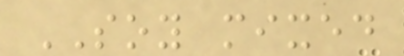SOY mixed
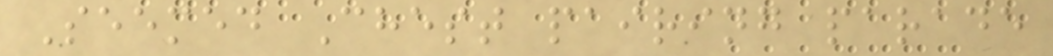Seemed Chest pairing parade
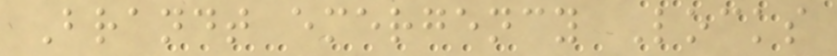Brandt emergency Locks
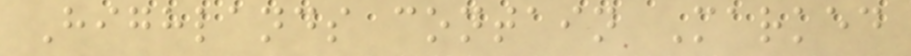Highlands contain Marked
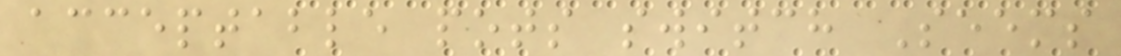acceptable pots switch Seems
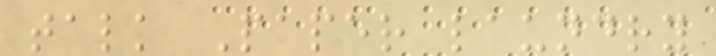talk Paper laundry
